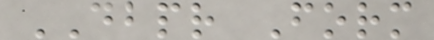DBPR Form
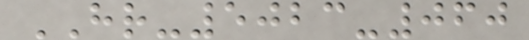HR-5023-060
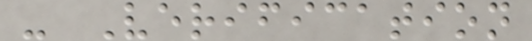- Verification
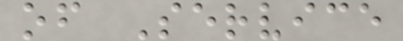of Service
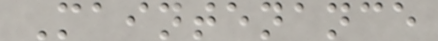Maintenance
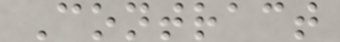Contract
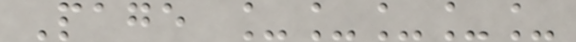Page _____
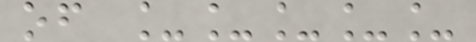of _____
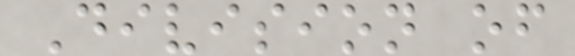Division of
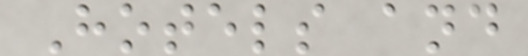Hotels and
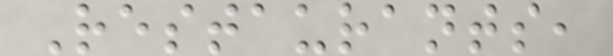Restaurants,
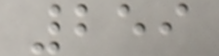259
